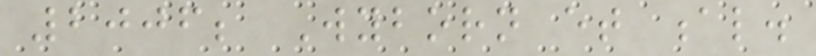2006; Wyborn et al.
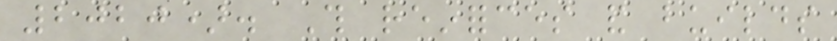2020). This reinforces and builds
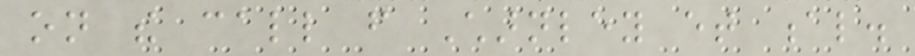on the call from Charnley et al.
